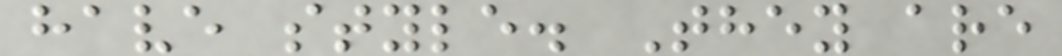have style. They are
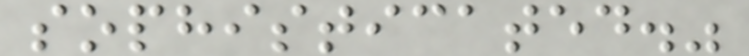sophisticated."
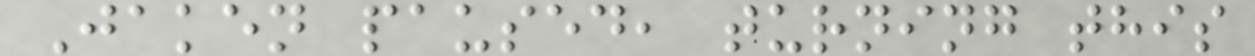Jaken paused, turning this
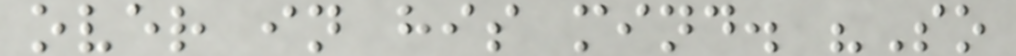over in his mind. "So
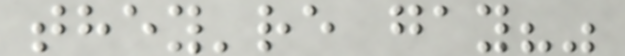they're gay?"
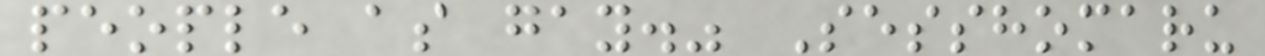people as gay." Sesshomaru
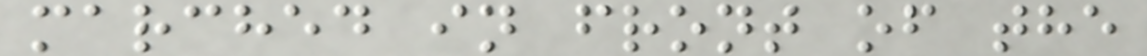marched in front of the
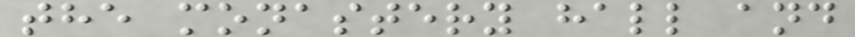the monastery hall and
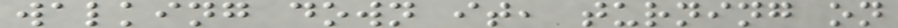walking down it, turning on
